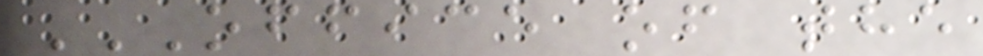OFFICE OF THE
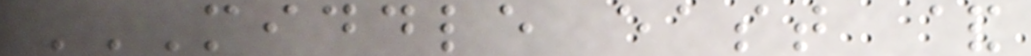MIDDLE EAST &
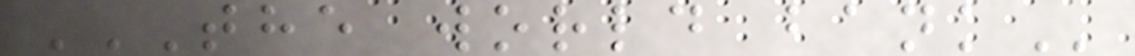THE WORLD BANK
